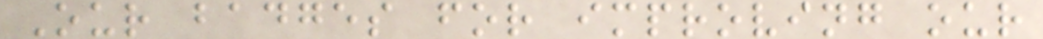Our badges for improving our
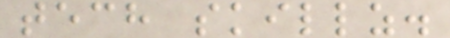tech skillz.
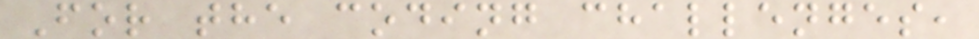For the coding challenges,
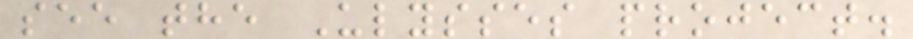see the Ulysses project.
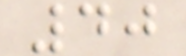40
